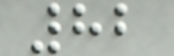82
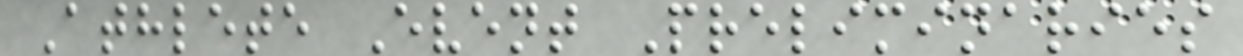Athlete Event Preliminaries
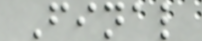Final
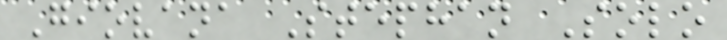Giovana Stephan Solo
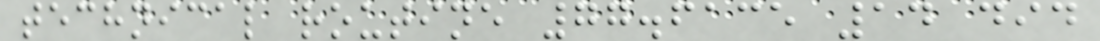technical routine 77.6135 14 did
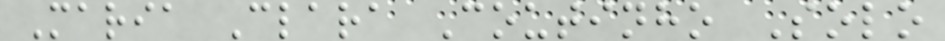Maria Clara Coutinho Solo
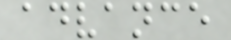advance
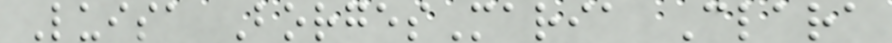Luisa BorgesMaria Clara
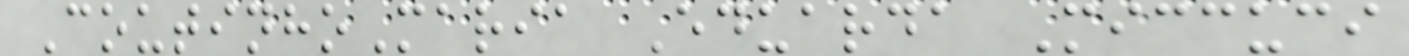CoutinhoMaria Eduarda Miccuci
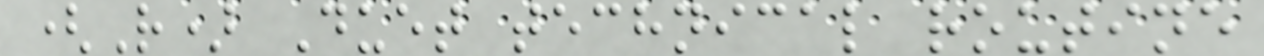(R) Duet technical routine
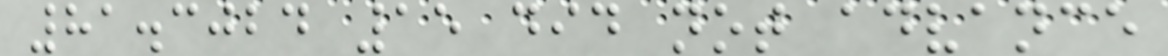81.3024 15 did not advance
